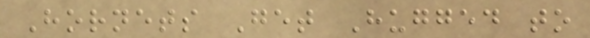Hornets Get Hugged to
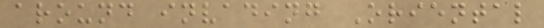around invading Oriental
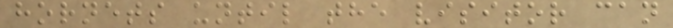hornets until the visitor can
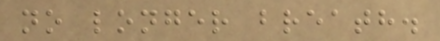no longer breath.
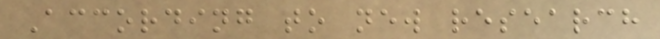According to new research
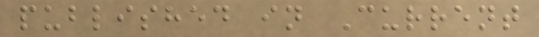published in Current
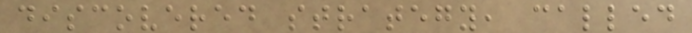discovered strategy, called
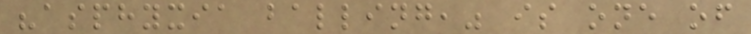"asphyxia balling," is one of
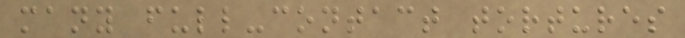many full-contact tortures
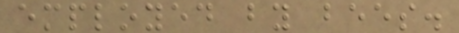employed by bees.
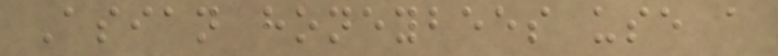Asian honeybees use a
